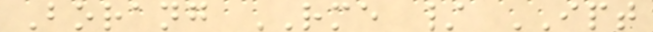Borang RME / IPT
